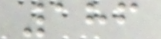186
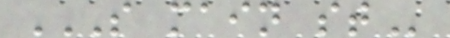S MAIN ST
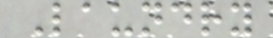Laundry
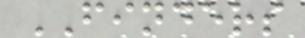FINDERS
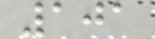101
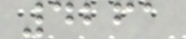4261
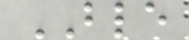BLE
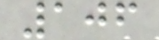106
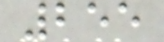255
